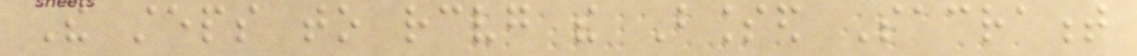The steps to receiving the Blessed Sacrament
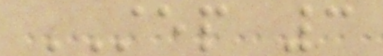STEP 3
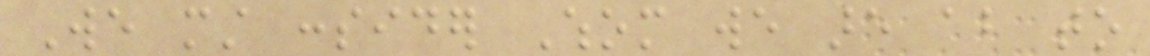We must consider Whom we are about to
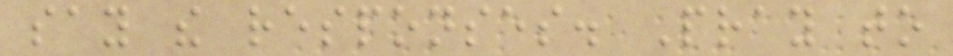say the responses. Pray to
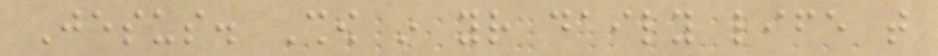Jesus. Show in your daily life that
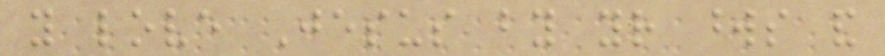you love Jesus by your words and
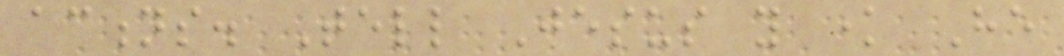actions. Tell Jesus you know He
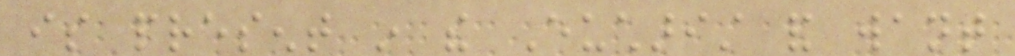is present in the Eucharist and want
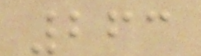263
